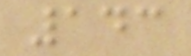143
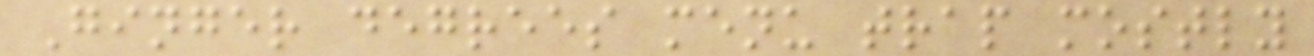Ginger degrees menu trap mostly
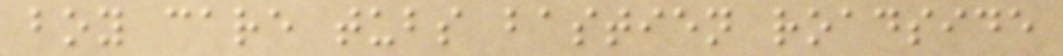boy care tubs bastien roadside
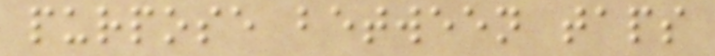purpose between taps
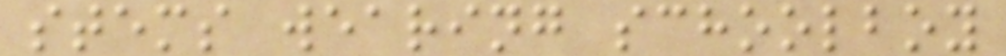stems wearing schoolboy
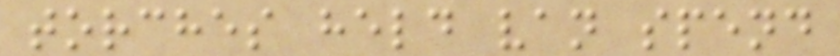torches held van spend
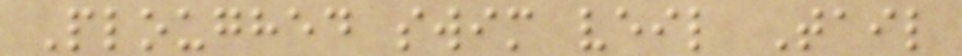Ploughed swim veil Tail
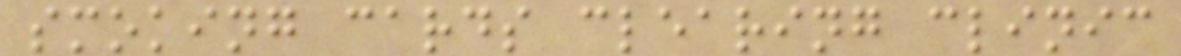smoking cards clearing clinic
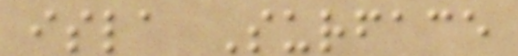isla Surface
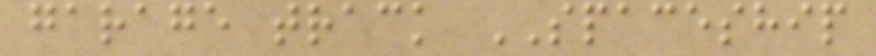garage track SPACESHIP
